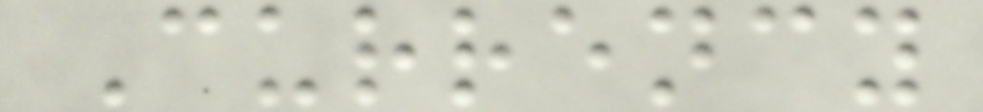Currency
